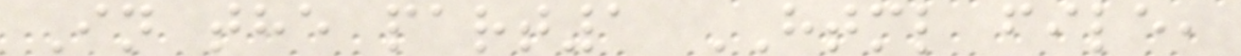In the part1 HTML file,
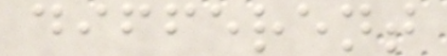different
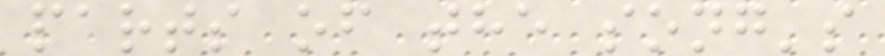parts of the song's
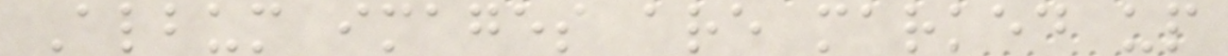Album images are marked up
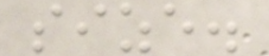size.
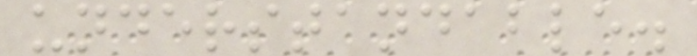understandable.
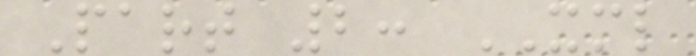Part 2: XML
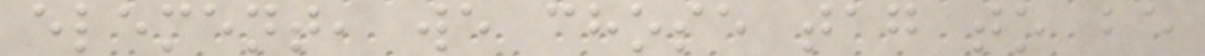element, we chose tag to be
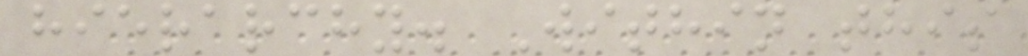hierarchy. Within this
